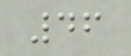46
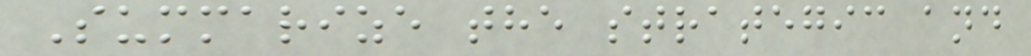Summarize the strategic and
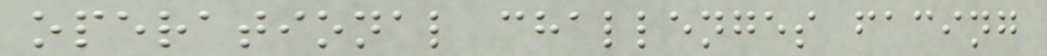operational challenges facing
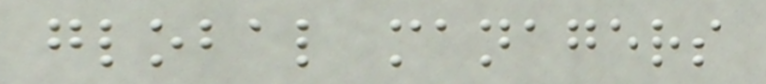global managers
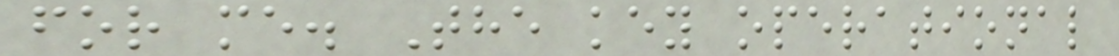for me. The key operational
